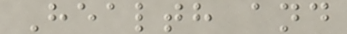Health and
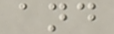and
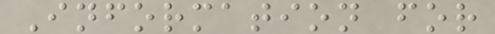Information for
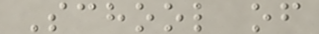School of
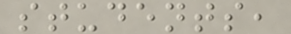students,
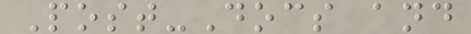Post-Docs and
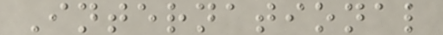International
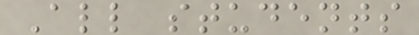All students
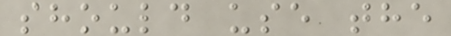should use the
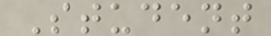Student
